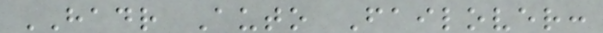HADR Auto Failover:
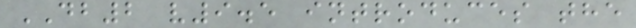DB2 v9.5 introduces the
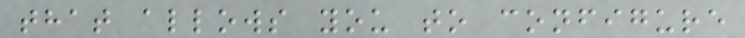that allows you to configure
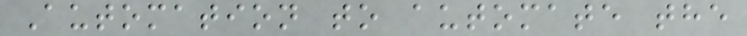Automation to automate the
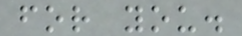for you.
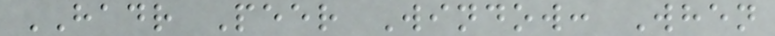HADR Peer Window: When
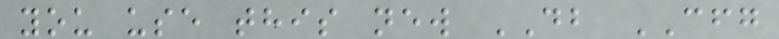you use this new DB CFG
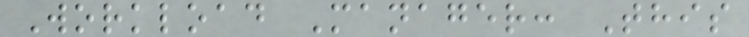Workload Manager: This
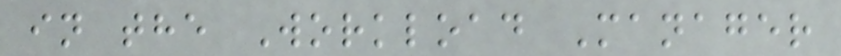in the Workload Manager
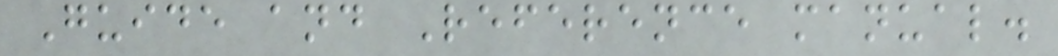Guide and Reference manual.
